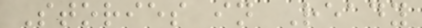Stories in Ready
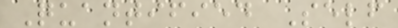Quantified Self
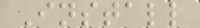Install
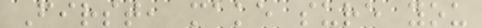First, make sure you
